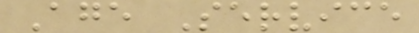Age Service
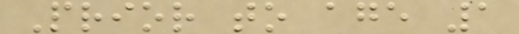Prior to age 1
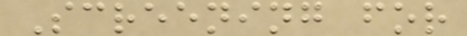Screening for
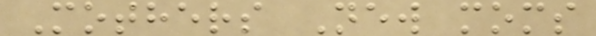Mothers New moms
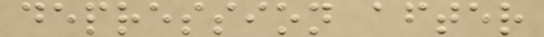depression after
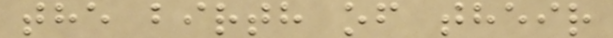the birth of their
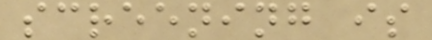screening is
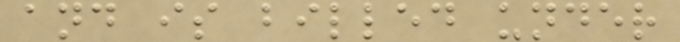and is billed under
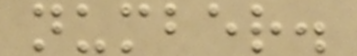number.
